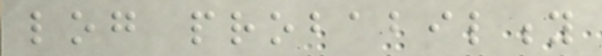log probability
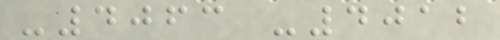-4063 -4012
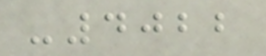-4022
